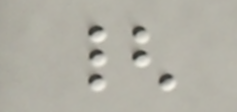{
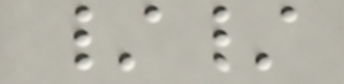//
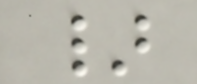}
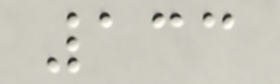133
